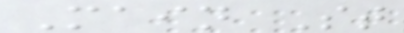Main St
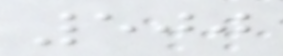500
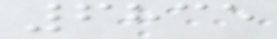6835
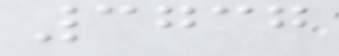3737
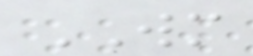WM
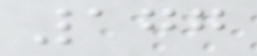177
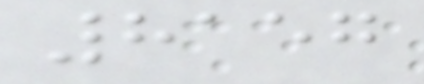8157
